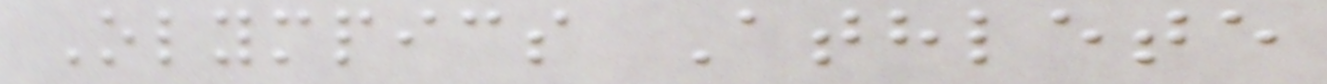Olympics Athlete
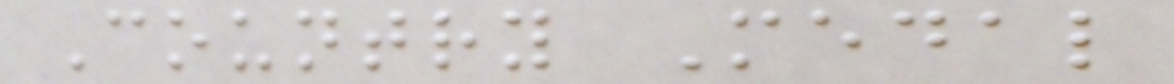Country Medal
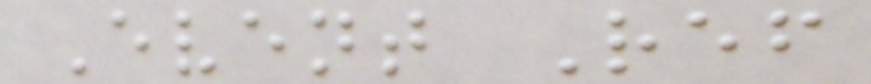Event Ref
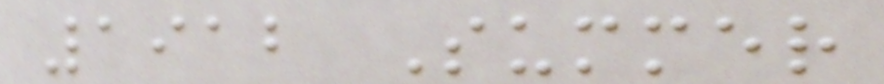1912 Summer
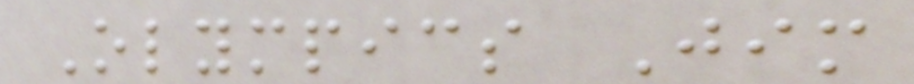Olympics Jim
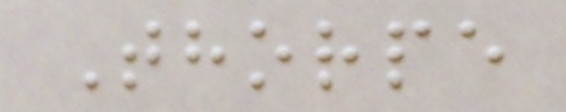Thorpe
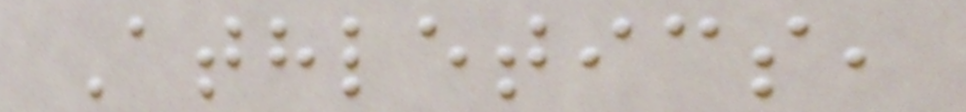Athletics,
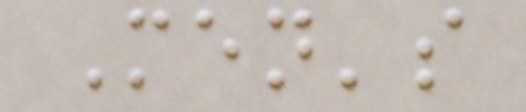Men's
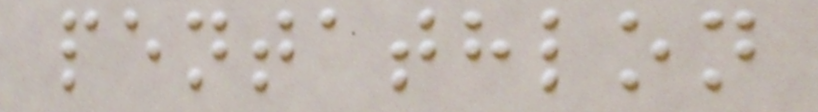pentathlon
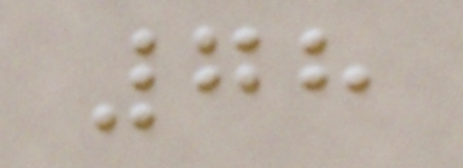78
